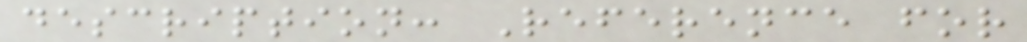description: Reference for
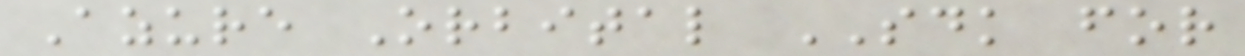Azure Orbital SDK for
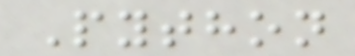Python
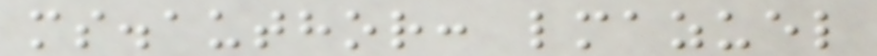ms.author: lmazuel
